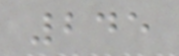245
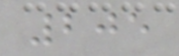205
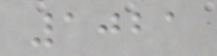1021
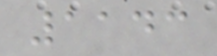1143
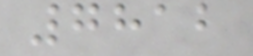7812
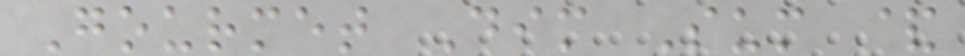Gourmet Dim Sum &
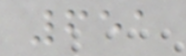651
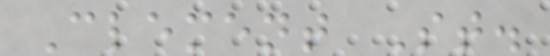Clement St.
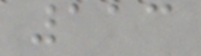113
